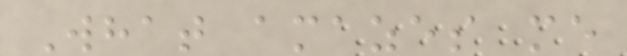What amazes me
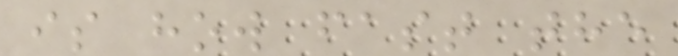is how fast the
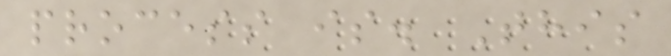process is. This
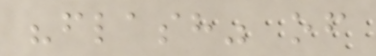"flash" of
